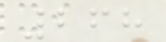268
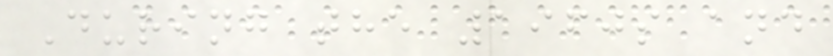During the 1960s and
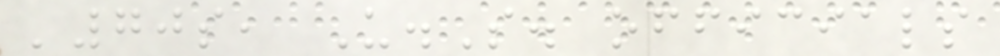'70s, U.S. officials
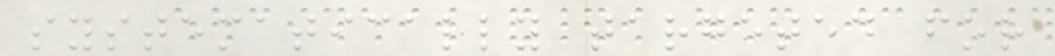systematically targeted for
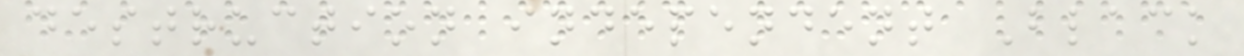destruction independent Black
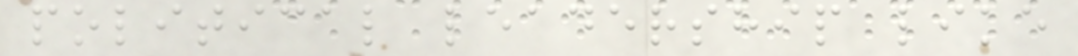political leadership like
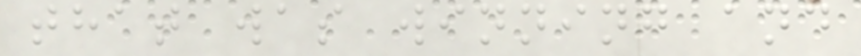that was winning and
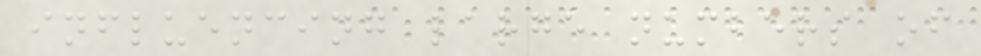influencing large numbers of
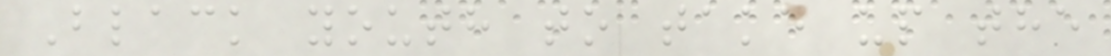Black youth to take up the
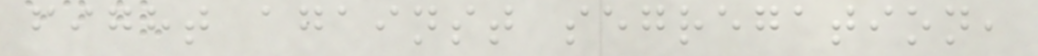fight against segregation,
